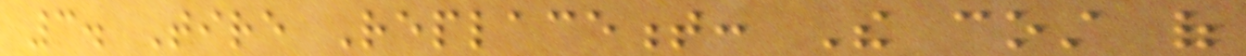3. Tire Replacement: The cost of
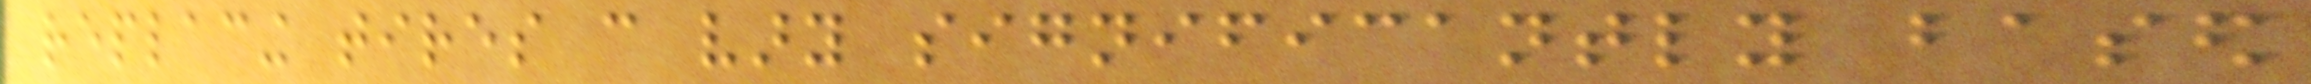replacing tires can vary significantly based
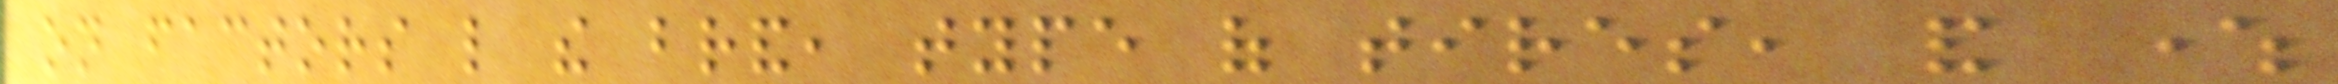on factors like the brand, type of tires, and where
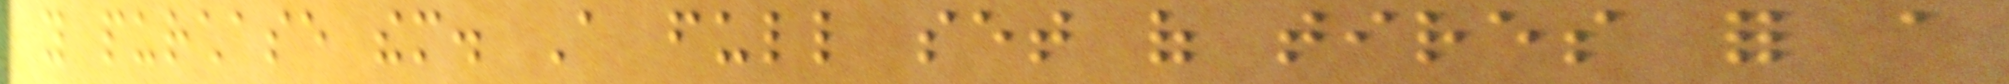you purchase them. A full set of tires for a
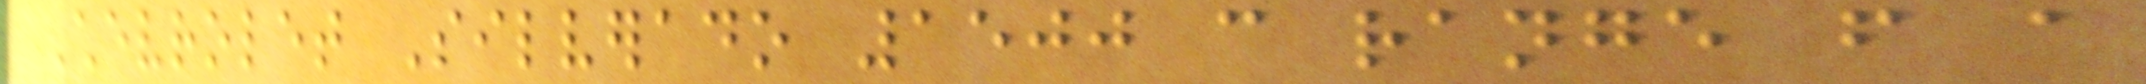Chevrolet Silverado 1500 can range from a
